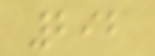292
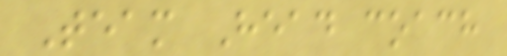Team Head coach
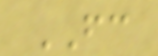FC
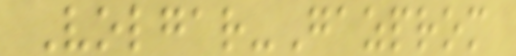Volgar-Gazprom
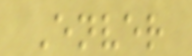Enver
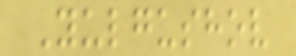Yulgushov
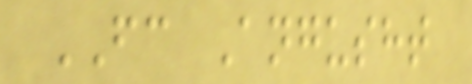FC Angusht
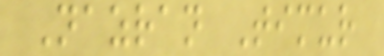Nazran Timur
